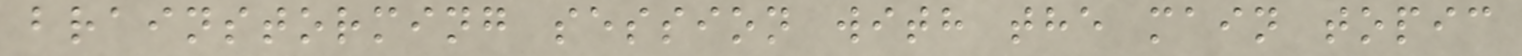brainstorming session with the main topic
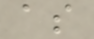as
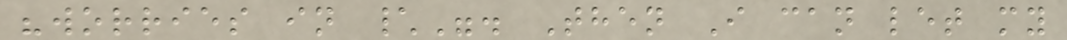"worries in \". Then I can let my
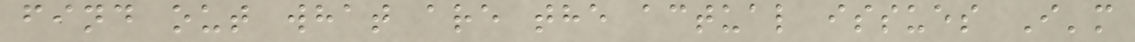find out what are the actual issues I'm
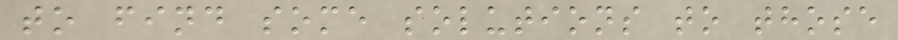to find some solutions to those
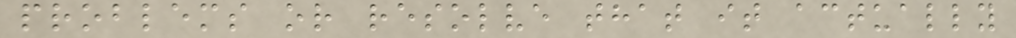problems or resolve that it actually
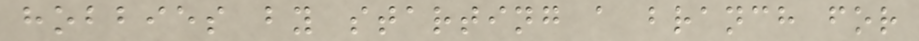hobbies by starting a branch for
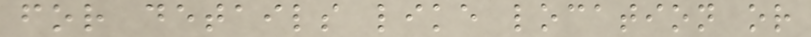for details like location or
